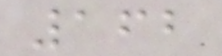162
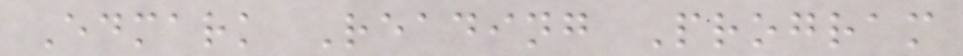Edmark Reading Program
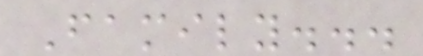Family...
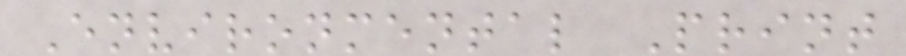Environmental Print
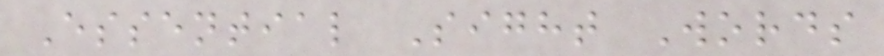Essential Sight Words
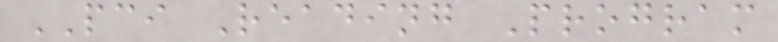PCI Reading Program
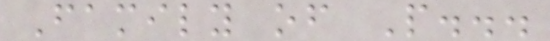Family of P...
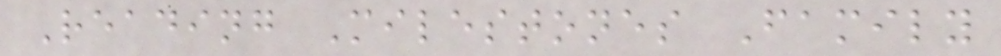Reading Milestones Family
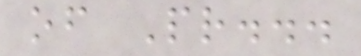of Pr...
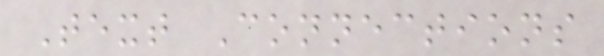Text Connections
